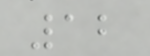12
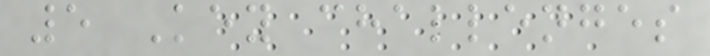5 Key challenges
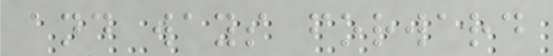and ways forward
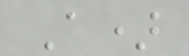A)
